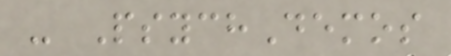- PsychDemos
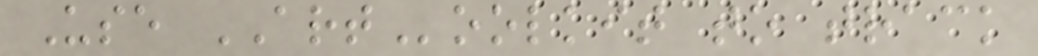Use ARToolkit to track
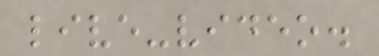live-video.
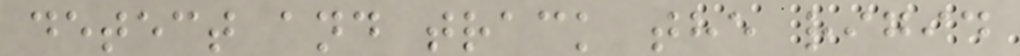detect and track the rigid
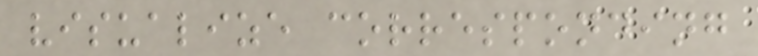visualize corresponding
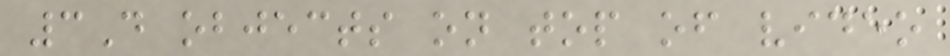3D objects on top of video
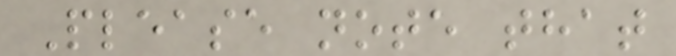Please note that
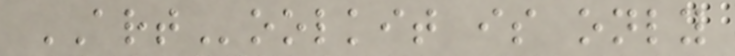ARToolkit is only
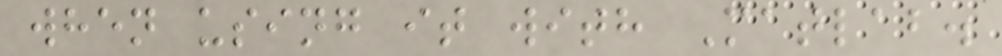when using it with Matlab.
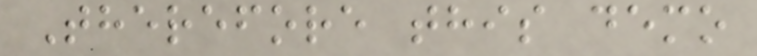Therefore this demo
